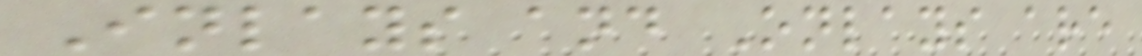Inlays and Onlays are
